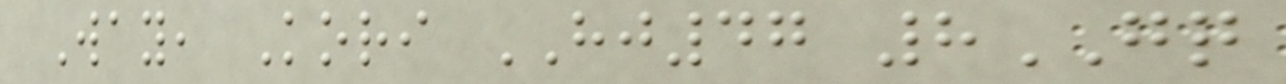Way, Kori HJ47 8GQ
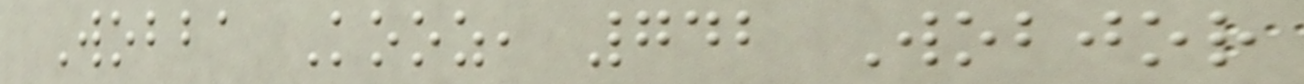Wobba Kooz, 742 Wobjor
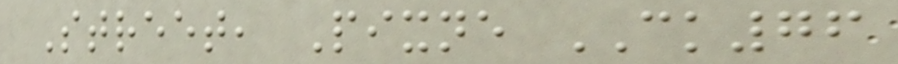Street, Pixne CK76
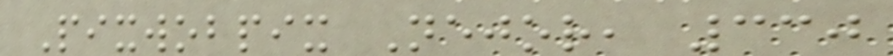Pixwobpix Nejor, 330
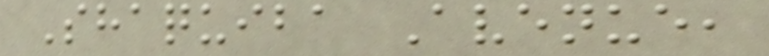Shaquiba Avenue,
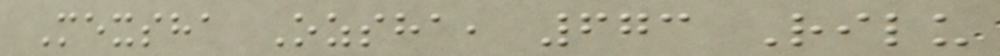Mexsha Ozsha, 673 Rilu
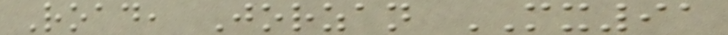Road, Jorzan MX91
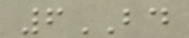6BD
